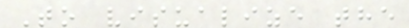To visualize the
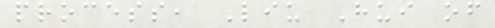process, Liu Hui of
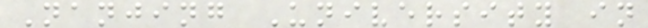Nanjing University in
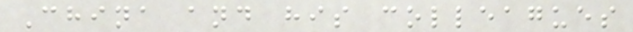China and his colleagues
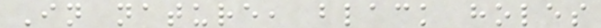In nature, black holes
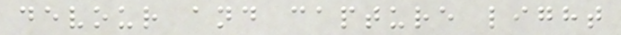devour and capture light
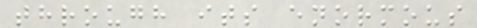through its enormous
